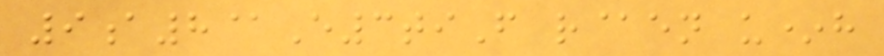9a8@E3tiF r@en u*h
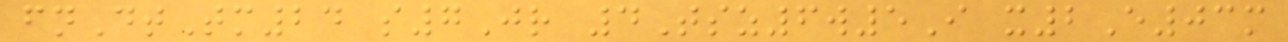fnDtTm24 s7Jr 4Tsz6w5I x2E03m
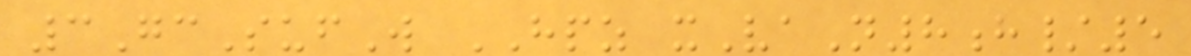3GcSufW HPZ xVaN8h/5
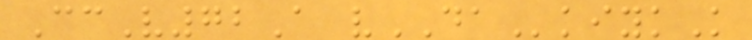CcV72A vDAkiykK
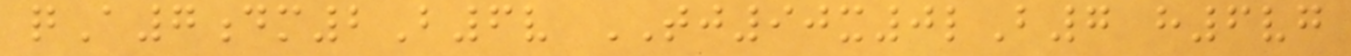qA7dm2B6v TJ90x0lB7 h6vg
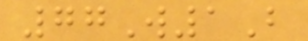77W1B
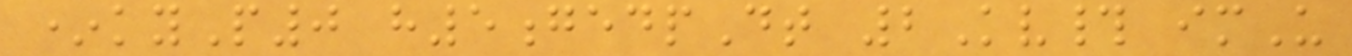*kyP0 h5gedpDt 2Kv# imU
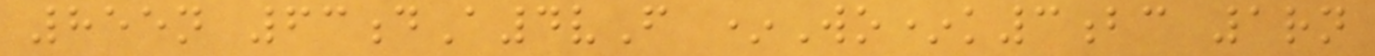855n 63dA4vF *Wo*k3bc 1rn
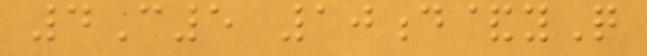4C5 10d&yQ
